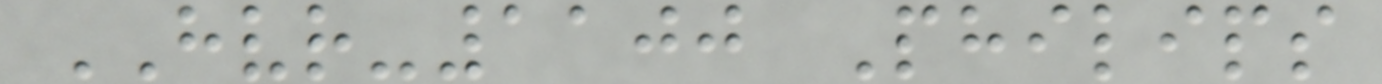HVR-1100 Philips
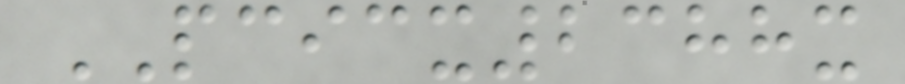PCICX2388x
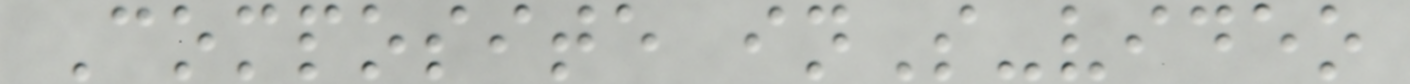Composite inS-video
